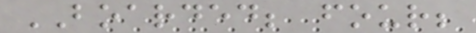BOARDED; four;
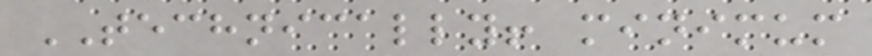TECHNICALLY! minimum
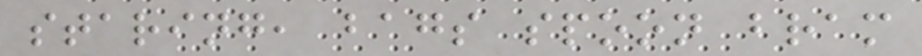staring, bags spoon bram
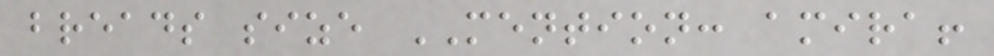breads size MENTION: amira!
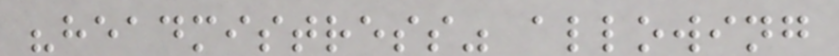"headmistress" allowing
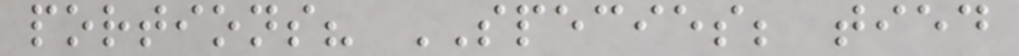portions? SPECIES; tied
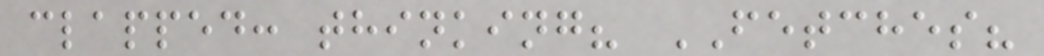clapped: thinking? FETCHES?
